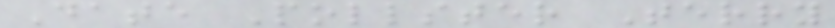Date Pollster Terry
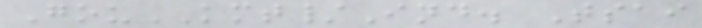GouKMT/Ind. Tsai
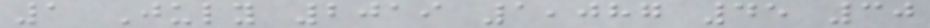1 July 2019 1,087 45 30
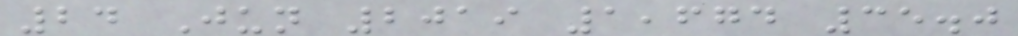24 Jun 2019 1,674 35.0
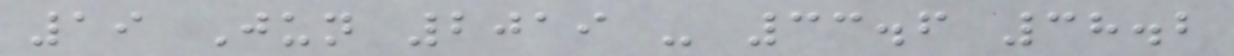19 Jun 2019 - 33.6 38.2
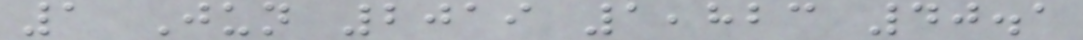1 Jun 2019 1,823 40.1
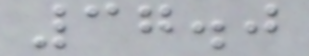37.0
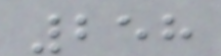258
